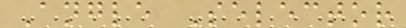Angle Selector
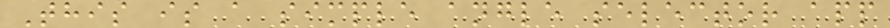This is a simple angle selector app
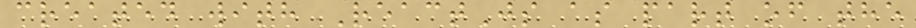created with ReactJs as part of the
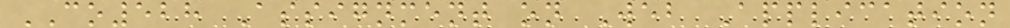CO528 Assignment on Web Application
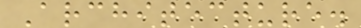Architecture.
